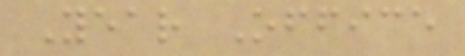Year Office
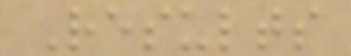Results
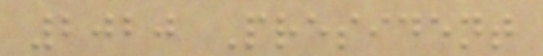2020 President
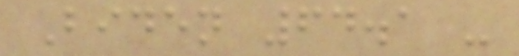Biden 64.1 -
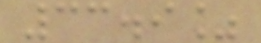33.9%
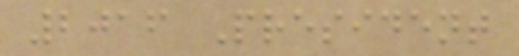2016 President
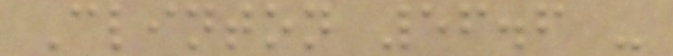Clinton 56.6 -
